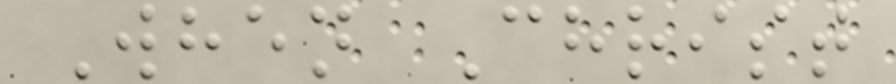When Christ
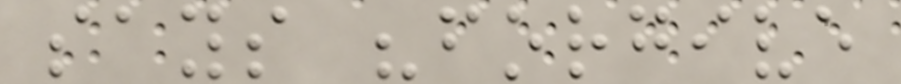says "forgive
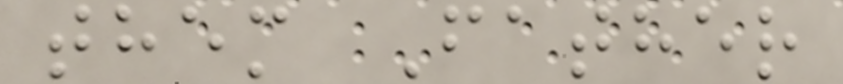them Father
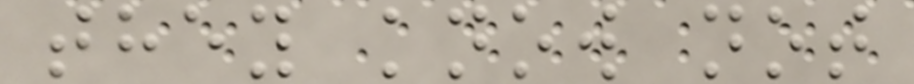they know not
